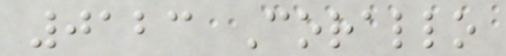0123 Corallo
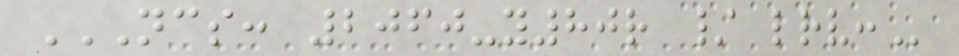NCS: 2060-Y80R / LRV:
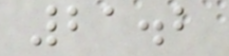21.2
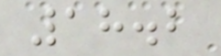18.2
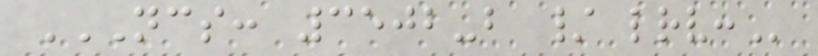NCS: 3502-B / LRV:
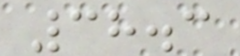38.3
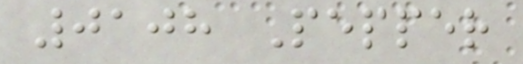0108 Pepper
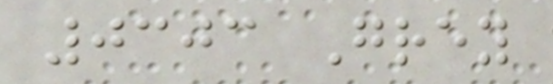0303 Grey
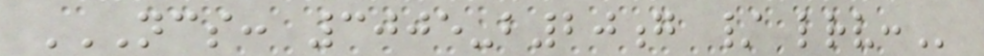NCS: 3005-B20G / LRV:
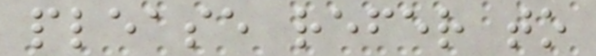please refer to
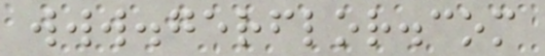www.gerflor.com
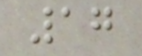17
